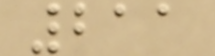211
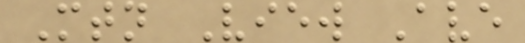Mtn View Ave
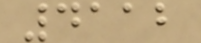4112
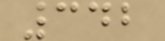342
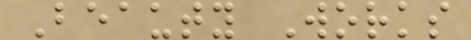Beauty Works
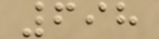698
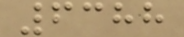6388
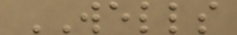WELLS
